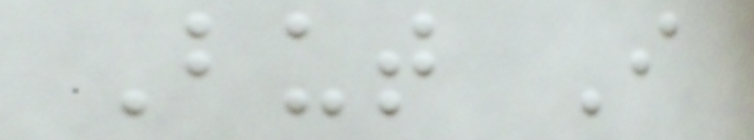But I
